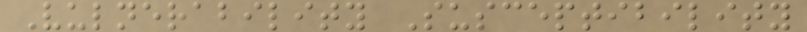Vulnerability Susceptibility
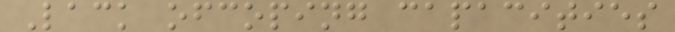Lack ofcoping capacities
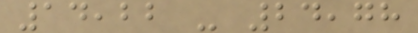14,22 - 24,78
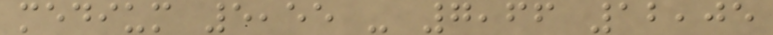medium 5,55 - 7,66 12,05
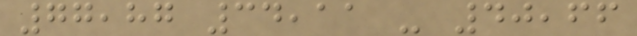77,87 34,11 - 40,66
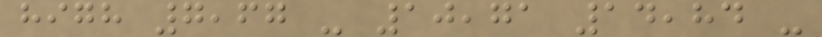high 7,67 - 10,71 14,84 -
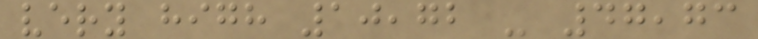very high 10,72 - 47,73
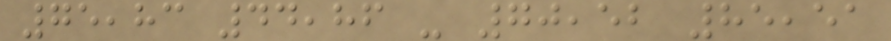75,83 44,86 - 70,52 85,51
